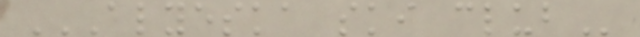ALYESKA SKI CLUB
